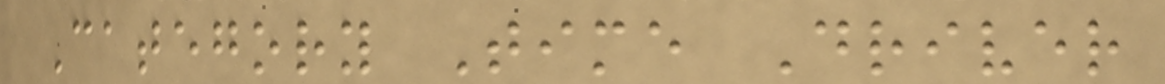Category Time Driver
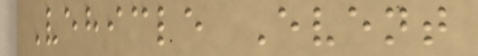Vehicle Event
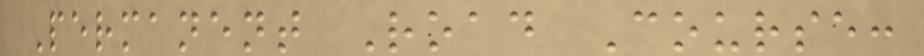Permanent Road Course:
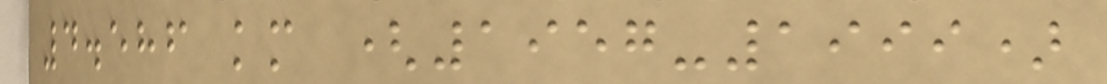4.586 km (1957-1999)
